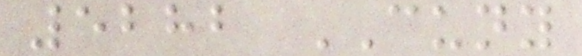5282 CUNY
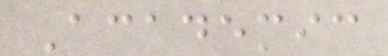Academic
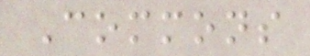Commons
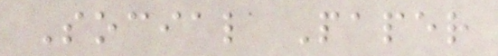Social Paper
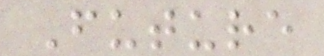Future
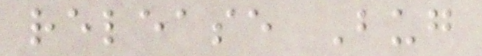release Bug
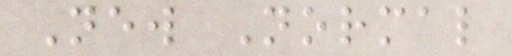New Normal
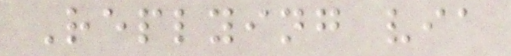Replying via
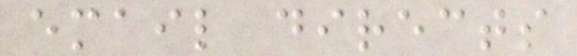email directs
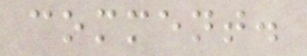comment.
